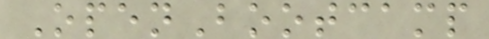OpenBootcamp
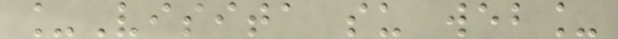_Visita su web_
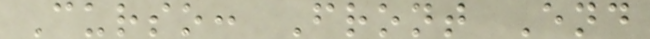Curso: Front End
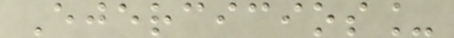Ejercicios_
